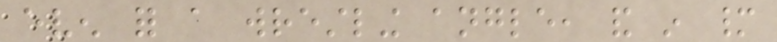even for a wrestling angle, and in many
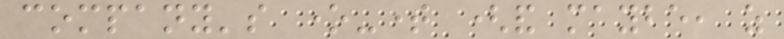company's one-time (and maybe, as
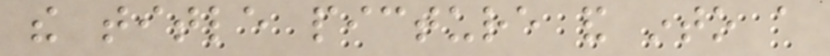the title picture and into a
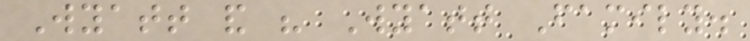Wyatt and his Wyatt Family.
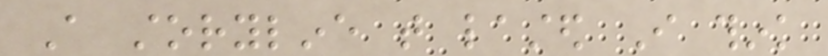A storyline that lasted I think
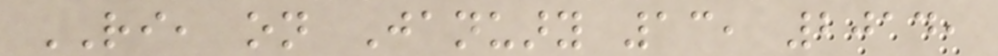RI, on January 13, 2014,
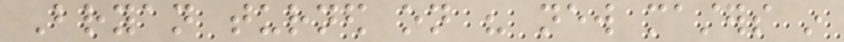Bryan turned on his new masters in
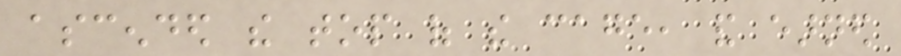ascended the top of the cage, and earned
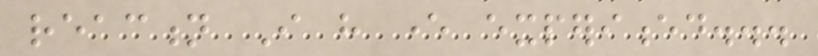reaction I have ever experienced...
